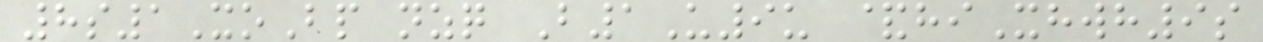8s1XoBp nzq B1U9u &hiXhwh9s
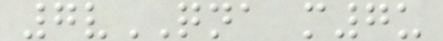7vQNA m7u
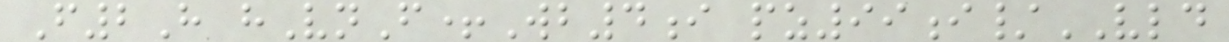F2H hVnF+Wb4i pz99i/VLD
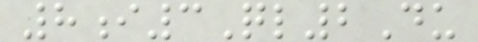8i3Ql2Du
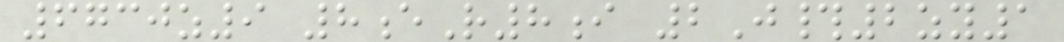6730z9 8eR8i 2J#2zy1
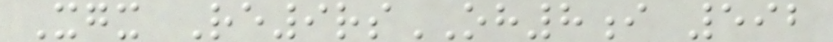Xgx Re9rsOH8i 592
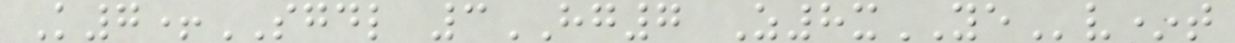K7+SGDL 3HG7 Z8xYEv*t
